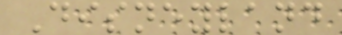Disneyland
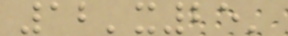12'x25'
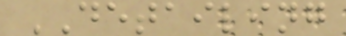DETAILING
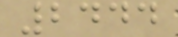2444
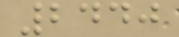2440
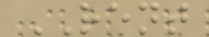RENT
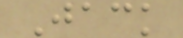Jack
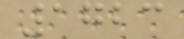1723
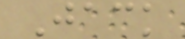Jack
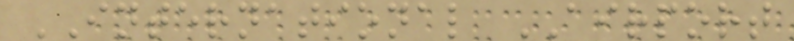INTERNATIONAL AIRPORT
